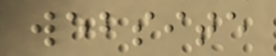website
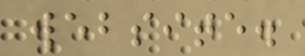website.
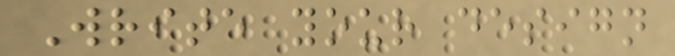Write your design
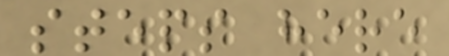steps here
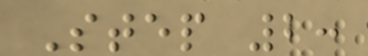Step 2:
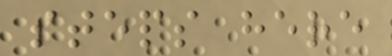steps here
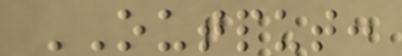OUTPUT:
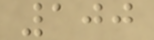100
